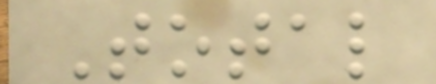Total
